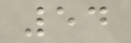54
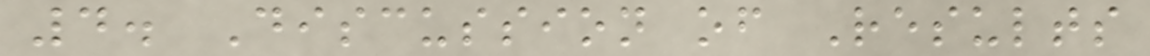4. Discussion of Results
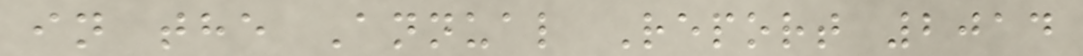in the Annual Report 2014
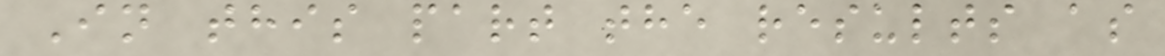In this part the results as
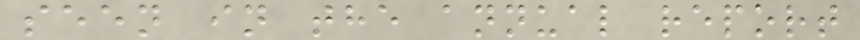seen in the annual report
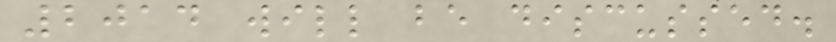2014 will be discussed.
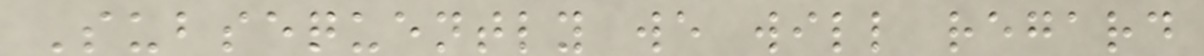Subsequently we will regard
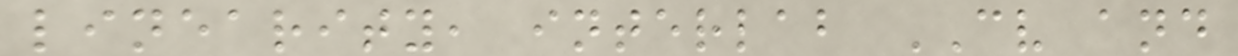linearity, interlab CV and
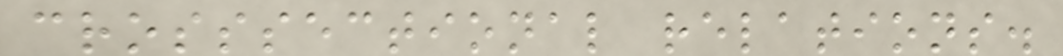crosssectional relations.
